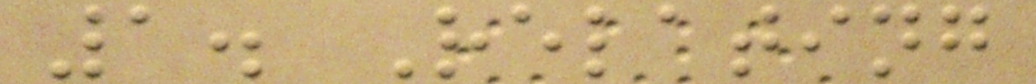1. Relating
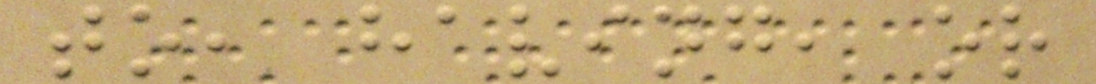to, having, or
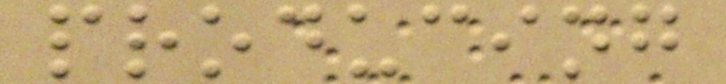producing
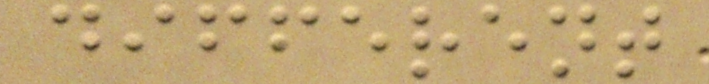different
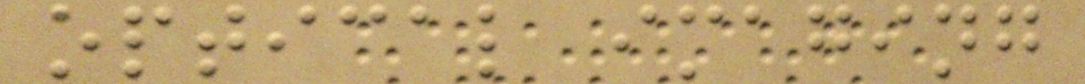optical imaging
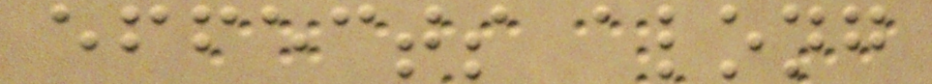effects along
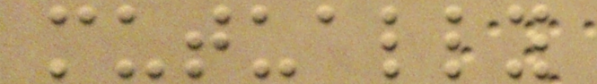mutually
